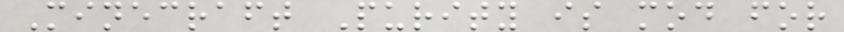Minecraft Purity is mod for
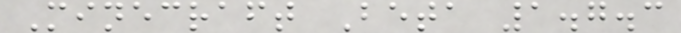Minecraft Beta 1.7.3
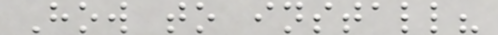How to install?
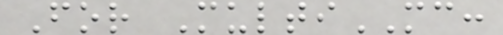For MultiMC:
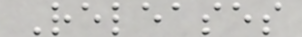Releases
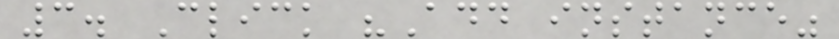3. Click "Add instance"
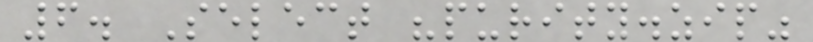6. Select "purity.zip"
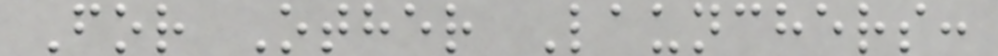For Other Launchers:
